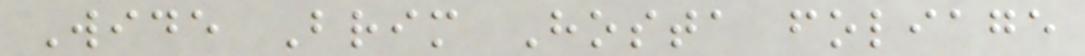Wide Brim Hosta foliage
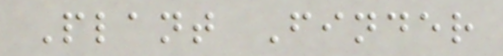Plant Finder
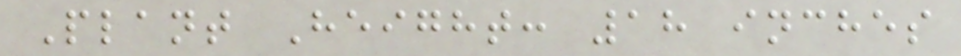Plant Height: 18 inches
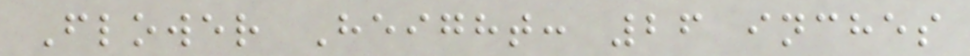Flower Height: 26 inches
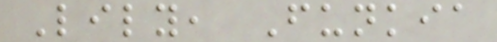Lily, Funkia
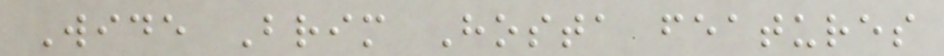Wide Brim Hosta features
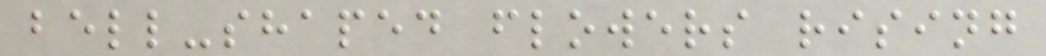bell-shaped flowers rising
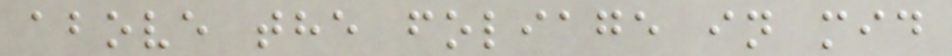above the foliage in mid
